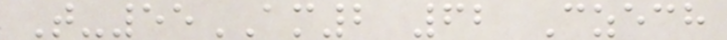T-55AM2 62 Czech
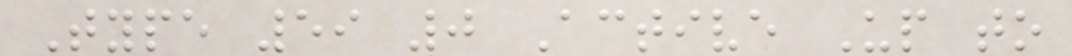Type 59 0 Active Up to
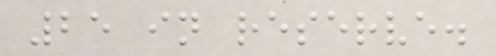25 in reserve.
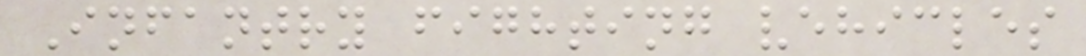Infantry fighting vehicles
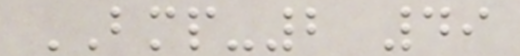BMP-2 49
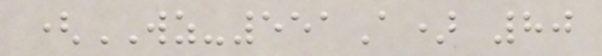(WZ-551A) 80
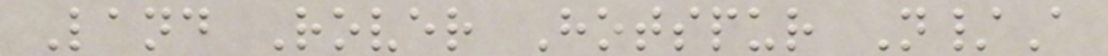Land Rover Hotspur N/A
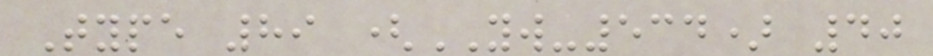Type 89 (YW-534) 40
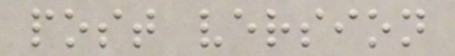post version
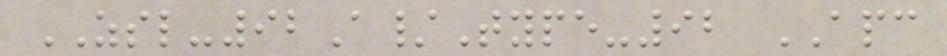ZSL-92A/Type-92 APC
